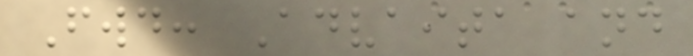Fwd: Advaita and
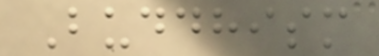Buddhism
